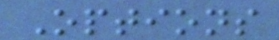Options
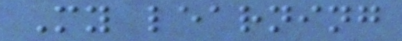My learning
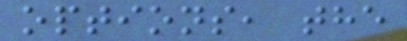options, the
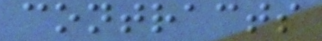contracts
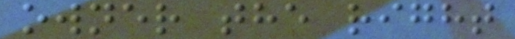owner the right
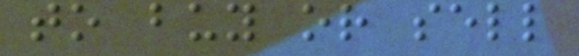to buy or sell
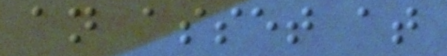an asset at
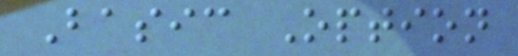Basic Option
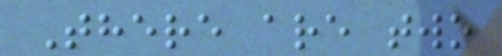There are two
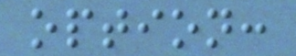option:
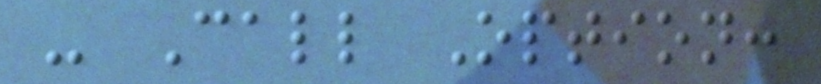- Call Option:
